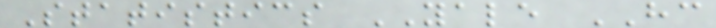Statistics YALE HC
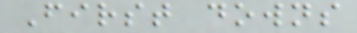First downs
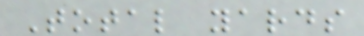Total yards
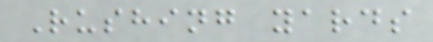Rushing yards
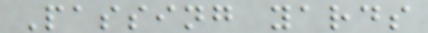Passing yards
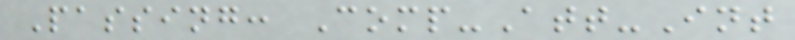Passing: Comp-Att-Int
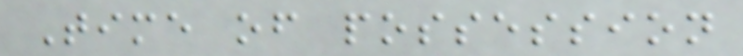Time of possession
